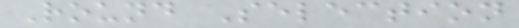Round Selection
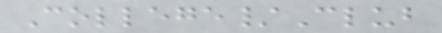College/Club
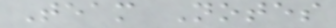Team Notes
